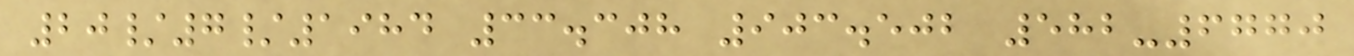20/7/1984 33.308 903.502 582-6770
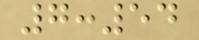7:54
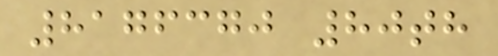8176370 80th
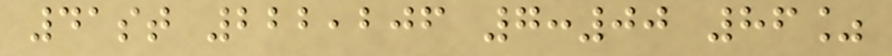41st 222,206 7:00 86%
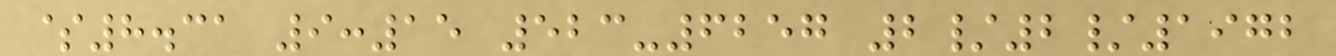$8.31 9:15 523-6257 2/2/1972
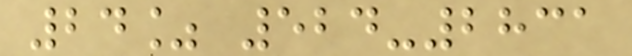24% 524-2831
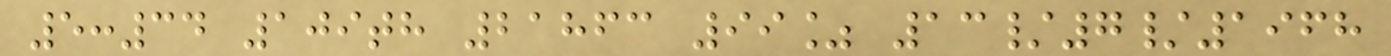5:34 109th 21863 99% 13/7/1968
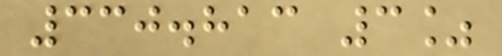330.813 3%
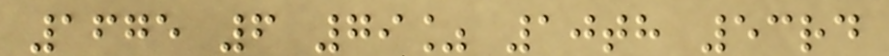1675 6 79% 10th 53rd
